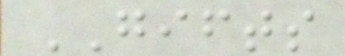GIFTS
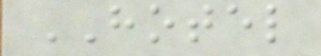HOTEL
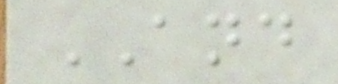AND
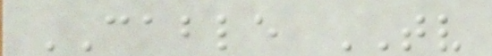CABLE TV
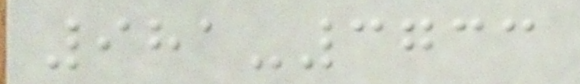981-3733
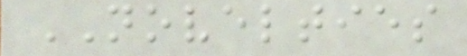NOVELTIES
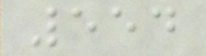554
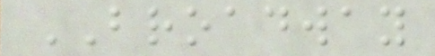BROADWAY
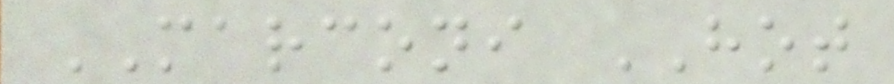MARCONI HOT
